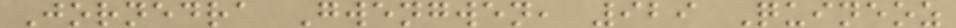Jornedra Gwengwen, 929 Quineoz
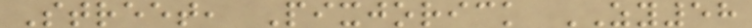Street, Pixjorick ZY58
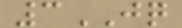3JQ
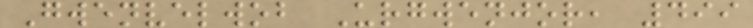Gwenvelwob Urgwenjor, 499
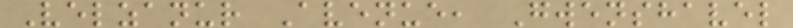Velzanur Avenue, Gwenshavel
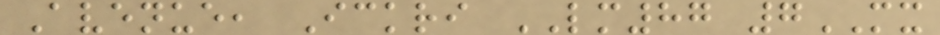Avenue, Ickri LM87 7MX
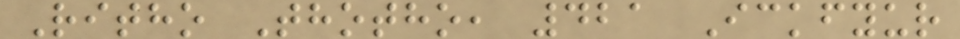Ritho Thotho, 421 Ickfyur
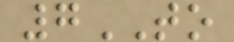7TO
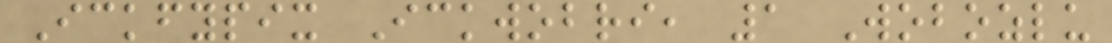Ickfypix Ickwobri, 1 Wobozlu
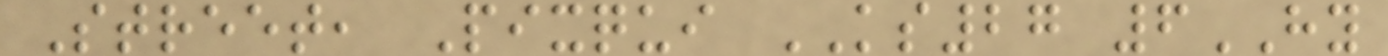Street, Pixqui KS27 6HY
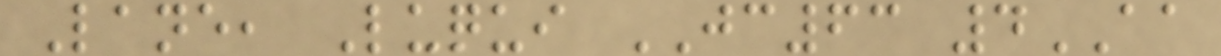Lane, Luqui JC63 4AA
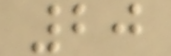20
